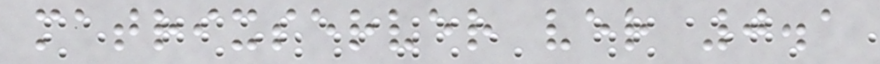matrixserver ver 0.1
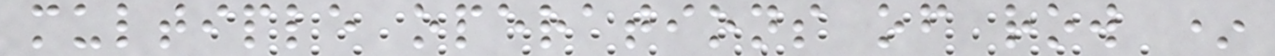multiple operations of row *
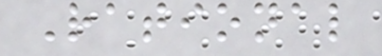Rational
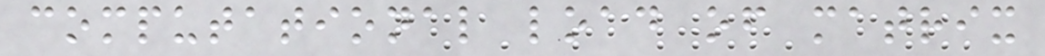computational load of matrix
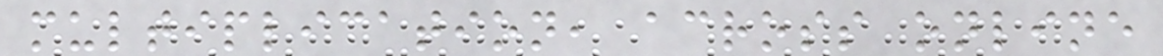multiplication, across online
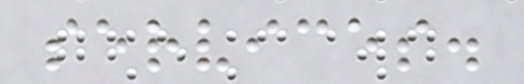services.
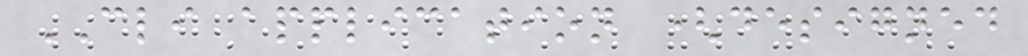CLI application (designed
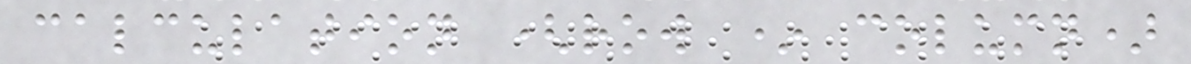calculation (row * column)
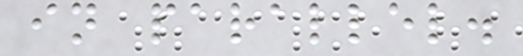in parallel.
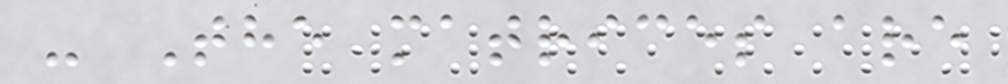- The matrices are
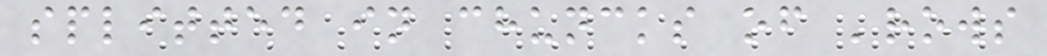splitted in chuncks of 'rows
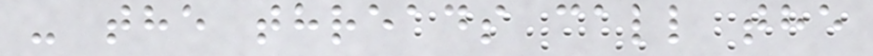- the threads call the
